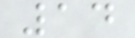14
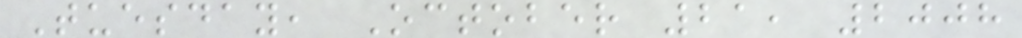Tuesday, October 21, 2008
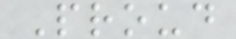Proud
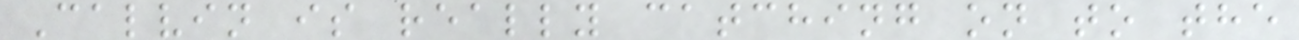Calvin is really catching on to the
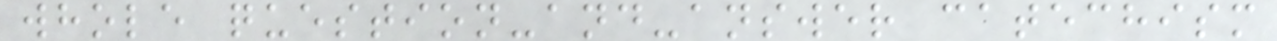whole question-and-answer catechism
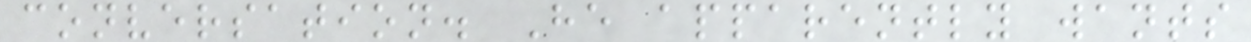conversation. He apparently wants
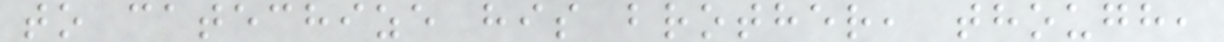to catechize his brother, though,
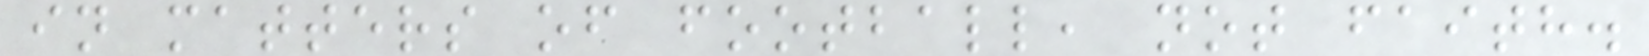in matters of football, not faith.
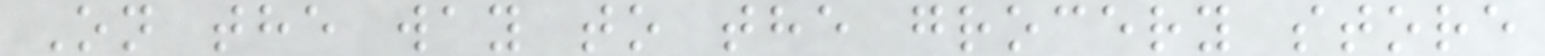On the way to the grocery store
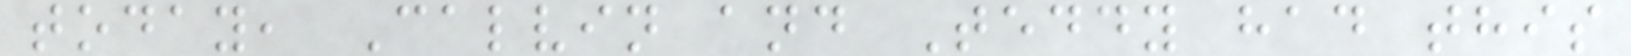today, Calvin and Teddy had this
